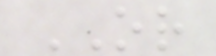OR
